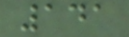141
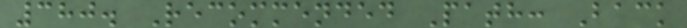380. Recommended Path: Back
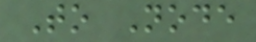To Node
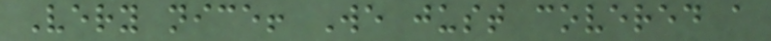Very nice! We just covered a
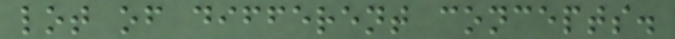lot of different concepts.
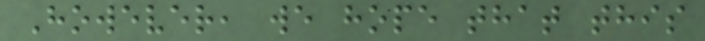However, we hope that this
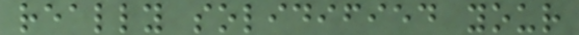really solidified your
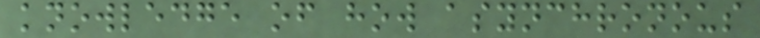knowledge of how asynchronous
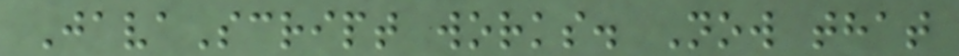JavaScript works. Now that
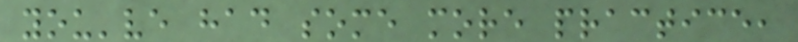you've had some more practice,
